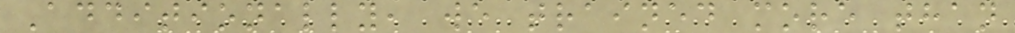Additionally, we trained more than
